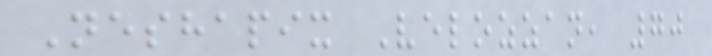Neshapix Velozzan, 70
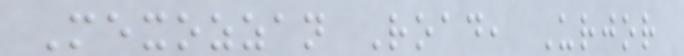Mexozzan Road, Urjor
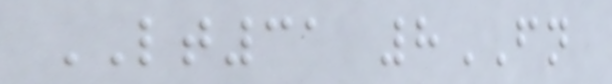LT31 8FN
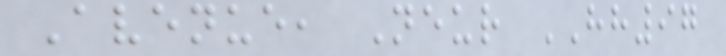Avenue, Neur HH97
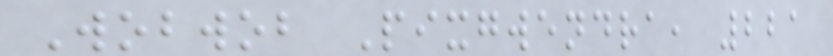Wobwob Pixgwendra, 221
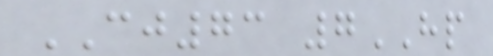CJ73 7HP
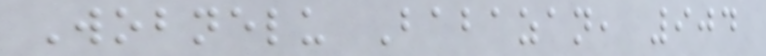Wobnelu Babazan, 904
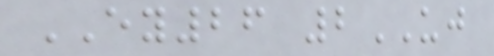EY26 2UJ
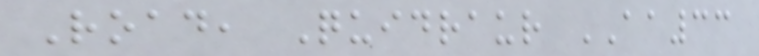Road, Quidraur AA33
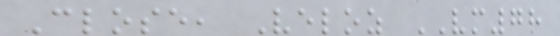Close, Veloz VM78
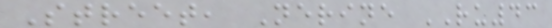Street, Nerine RU43
